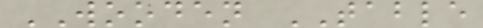WOODEN TABLE
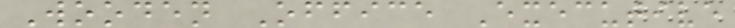Wooden Office Executive
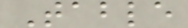Table
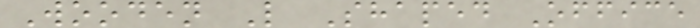Wooden L Shaped Office
